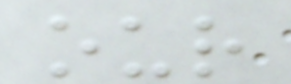our
